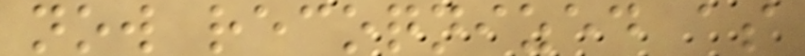now recoqnized as
